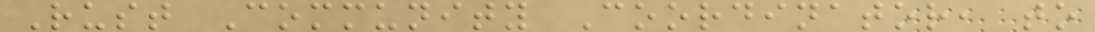Rust Community Coordinator, to
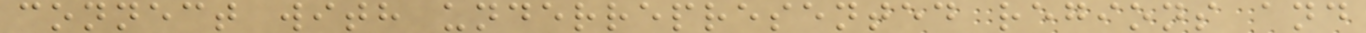connect with underrepresented regions and
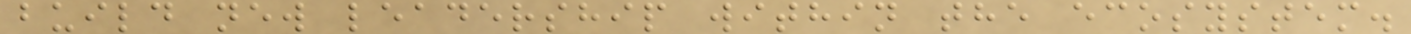build new leadership within the ecosystem.
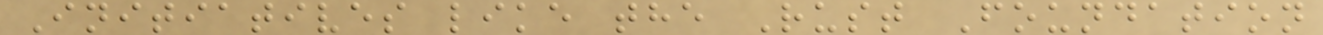Initiatives like the Rust Foundation
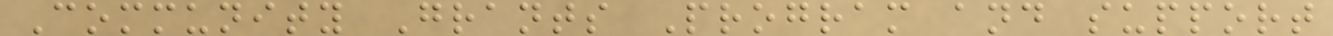Community Grants Program and support
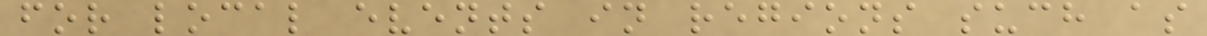for local events in regions such as
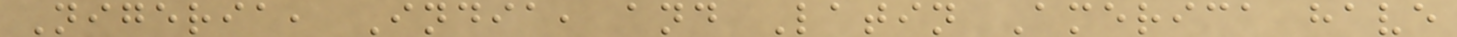Nigeria, India, and Latin America have
